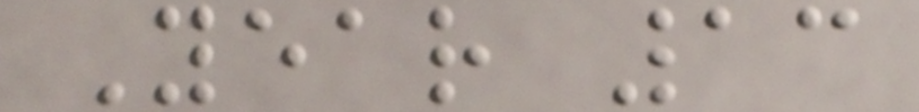Year 13
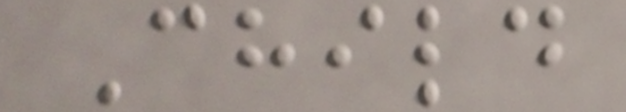Child
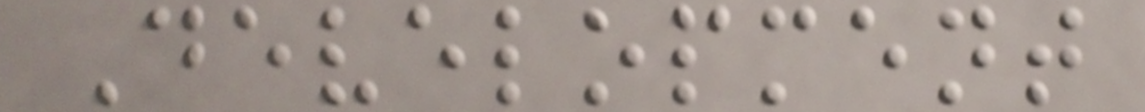Development
